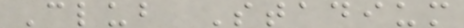Club Stadium
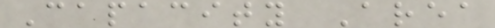Capacity Area
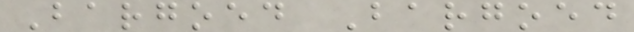Bargoed Bargoed
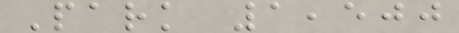Park 1,500
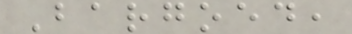Bargoed,
